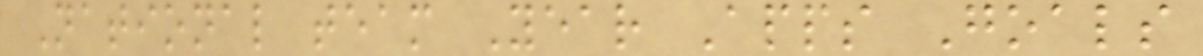National team Year Apps Goals
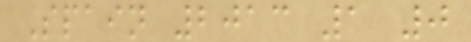Spain 2013 1 0
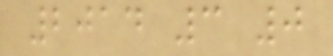2014 3 0
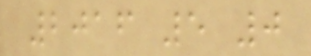2016 5 0
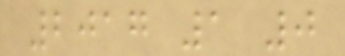2017 1 0
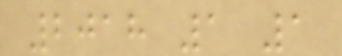2018 1 1
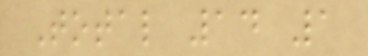Total 14 1
